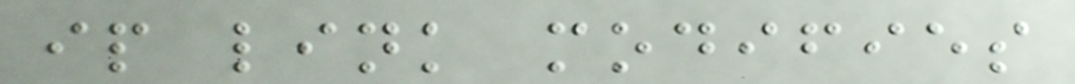ip link modifies
